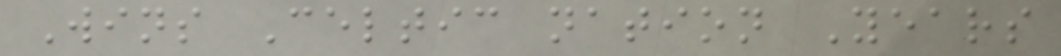Wins Celtic nation Years
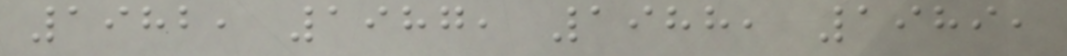1982, 1987, 1988, 1989,
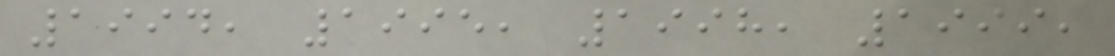1994, 1995, 1998, 1999,
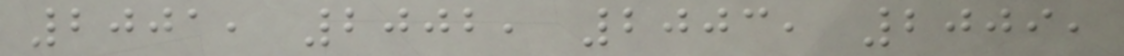2001, 2002, 2003, 2009,
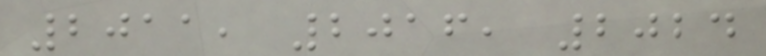2011, 2016, 2024
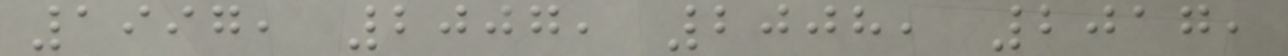1997, 2007, 2008, 2017,
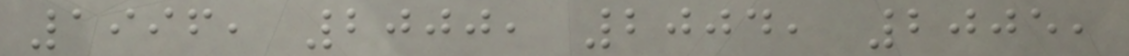1996, 2000, 2004, 2005,
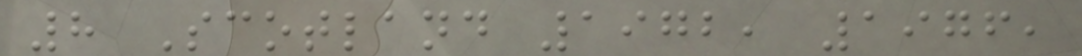8 Scotland 1972, 1976,
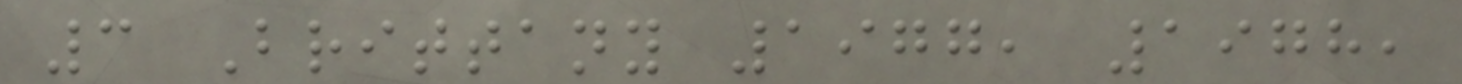3 Brittany 1977, 1978,
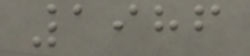1986
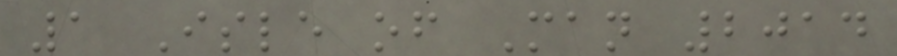1 Isle of Man 2014
